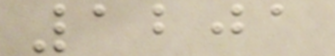1201
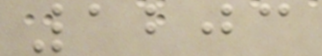1203
